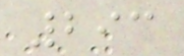293
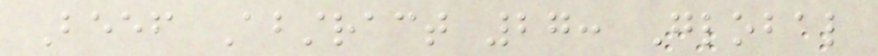Beef Abstract 27: Global
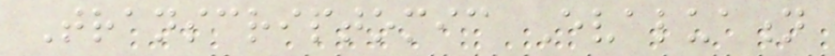Transcriptomic Evaluation
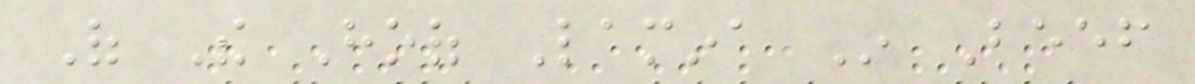Of The Hoof Lamina In Beef
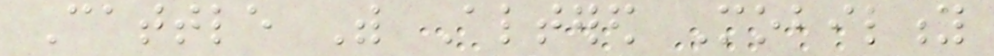Cattle With Altered Mobility
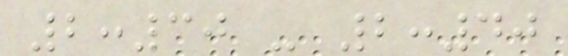2:30 - 2:40
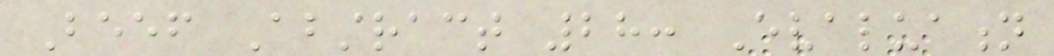Beef Abstract 28: Evaluation
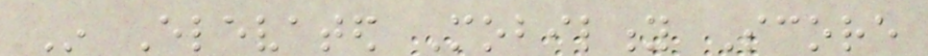In Elevated Mobility Score
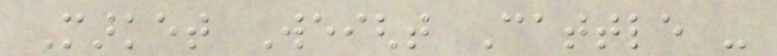Market Weight Cattle -
